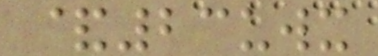&23uwx
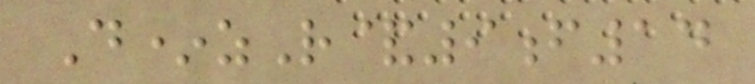D*zR&9f14
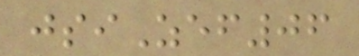jsiZef06
